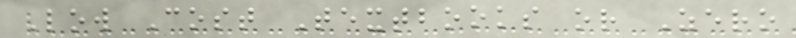Low Cost Textbooks or Zero
